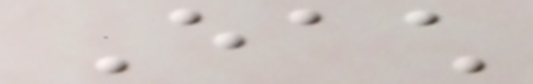Each
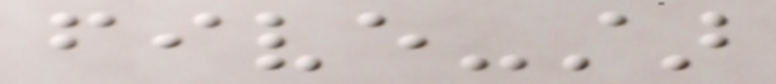five-star
